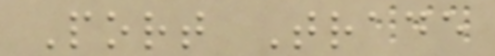Port Trade
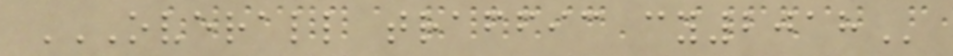OVERALL TRAFFIC CY2018
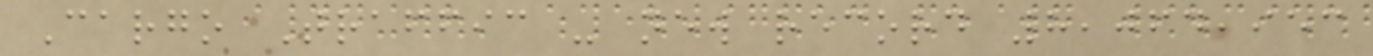Cargo Traffic - new record 8,064,953
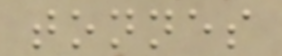tonnes
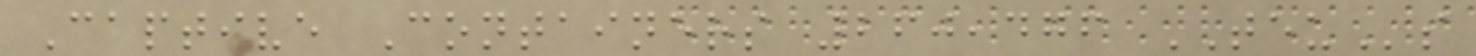Captive Containers 260,476 TEUs
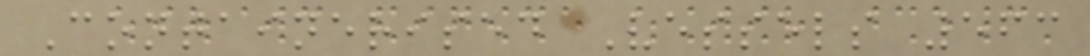Containerised Vessels 563
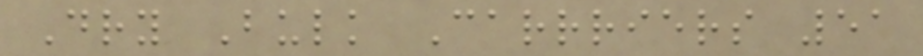Dry Bulk Carrriers 51
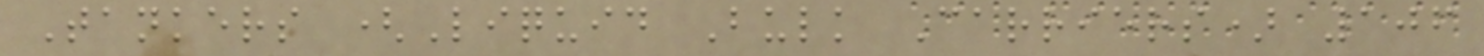Tankers (Liquid Bulk Carriers) 106
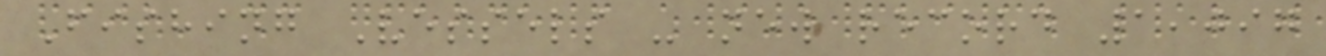Fishing Vessels - new record 1,097
